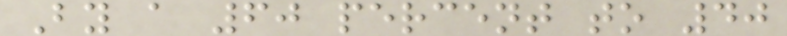By a 60 percent to 40
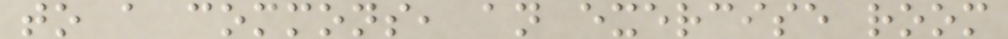to a commons, an exercise room
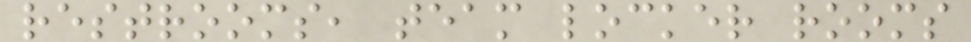restrooms, team locker rooms
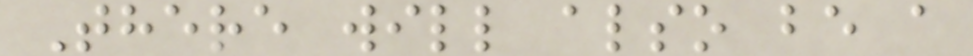There will also be a
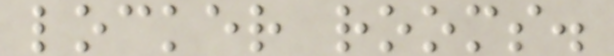locker rooms.
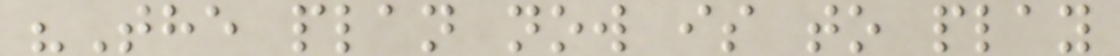"The plan now is to play
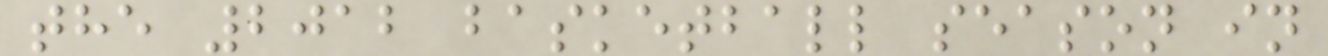the 2012 basketball season in
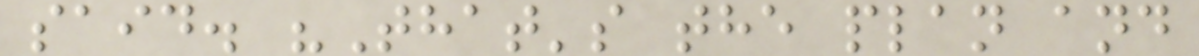said. "That's the plan and
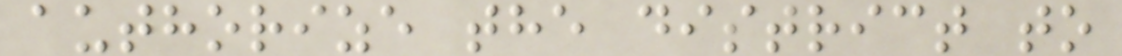authorize the district to
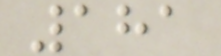181
